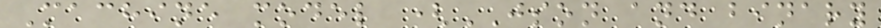Machine model (JSON and binary
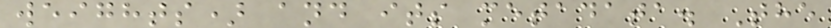weights) and its metadata. The
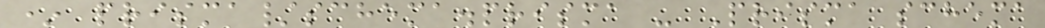* prisma/schema.prisma - Prisma schema
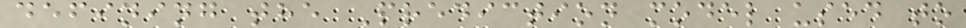defining the Prediction model used to
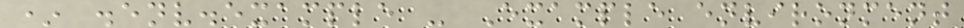* .env.example - Example environment
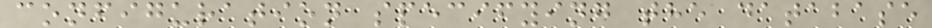configuration specifying the database
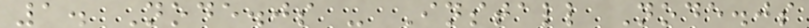1. Node.js - Install Node.js
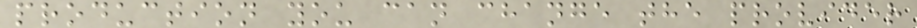production you can change the provider
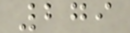279
